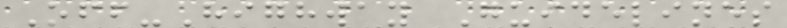Off-Highway Guidelines
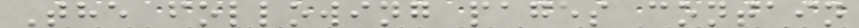The following pages contain
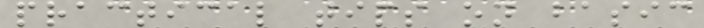practical tips on basic
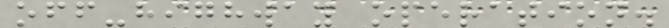off-highway operation.
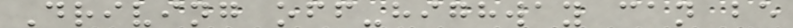Driving off-highway can be
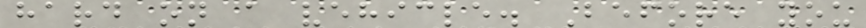hard on a vehicle. Before you
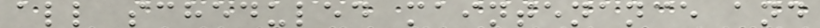all scheduled maintenance and
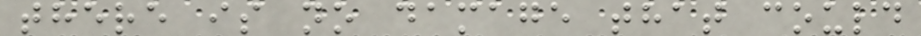there is no damage that could
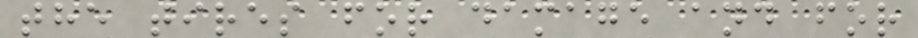the tires for damage and for
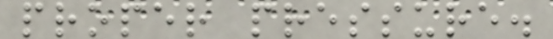proper pressure.
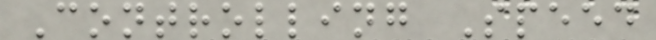Controlling Speed
